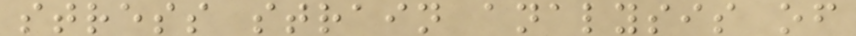stress strain analysis of
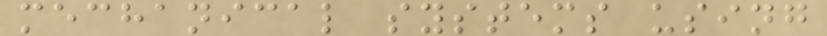mechanical systems using
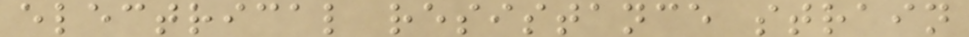electrical resistance strain
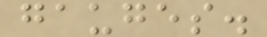gauges.
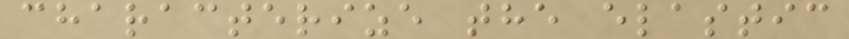characterize the elastic
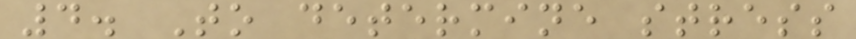4. To determine stress
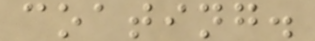coating.
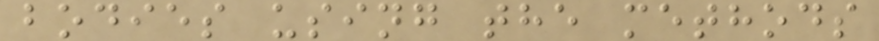bodies using the methods
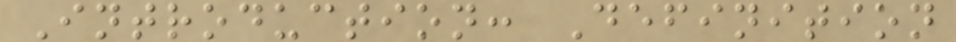Introduction: Definition
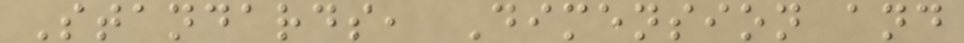Standards, Dimension and
